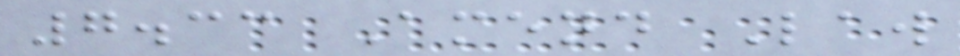7.33 Amend Law
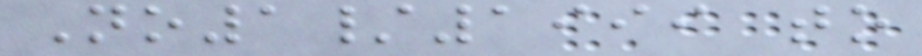No1/1999 to
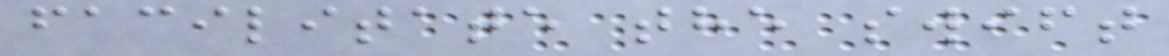facilitate the swift
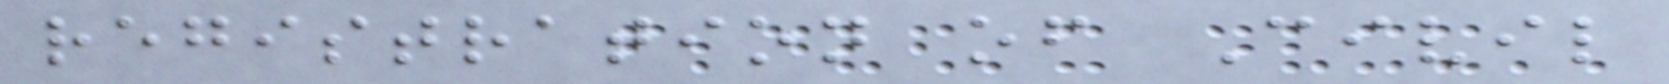registration of Civil
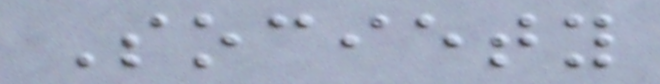Society
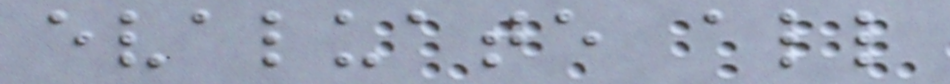evaluate all
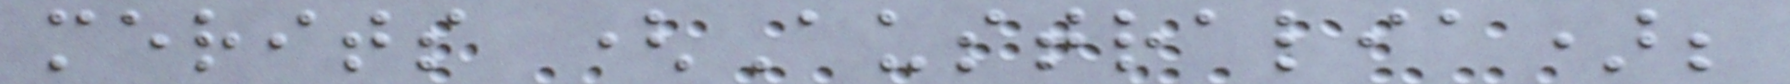merits (Australia);
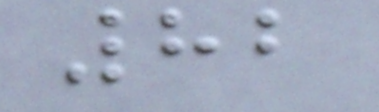82
